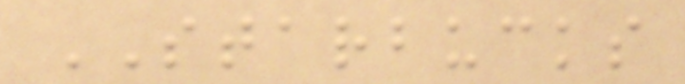STARBUCKS
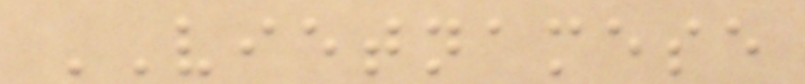VIETNAMESE
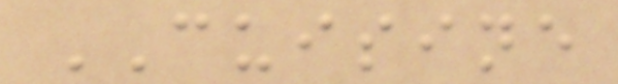CUISINE
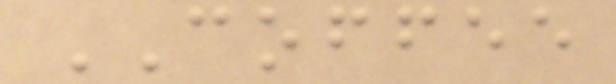COFFEE
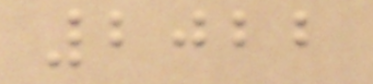2022
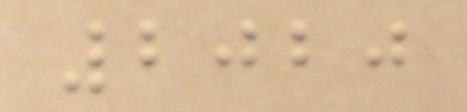2020
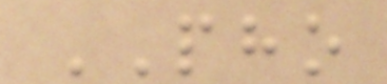PHO
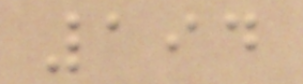194
